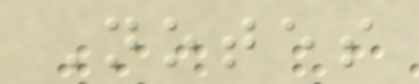Notes
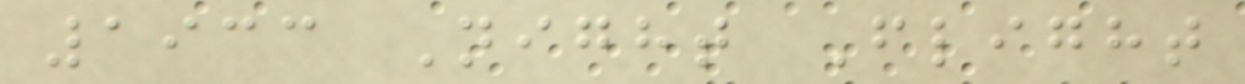1933 Night Flight
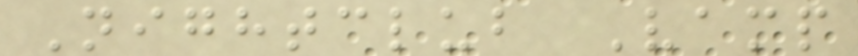Nightclub Vamp
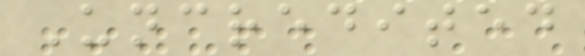Uncredited
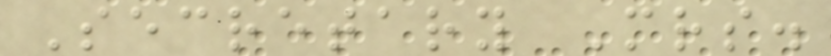Secretary Mrs.
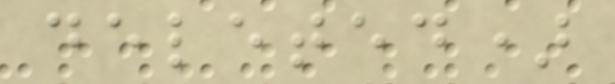deleted)
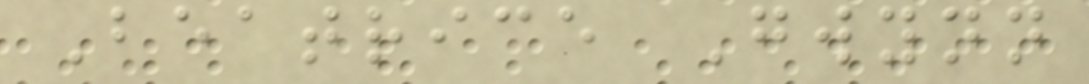Beatrice Gwynn
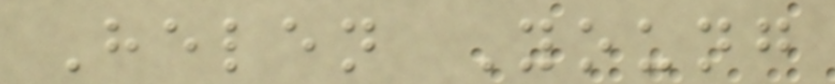Helen Young
